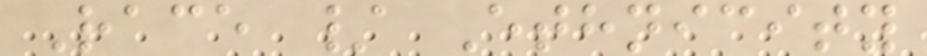Race / Ethnicity
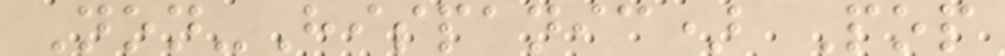Non-Hispanic) Pop
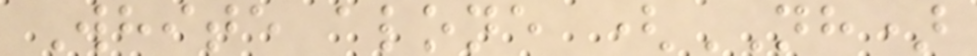White alone (NH)
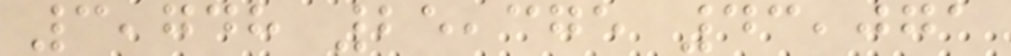3,748 25,375 43,071
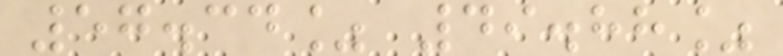57.34% 49.88%
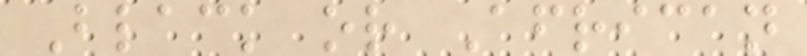Black or African
